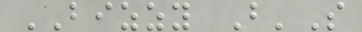BIZZY B'S
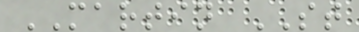MARTIN ST
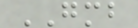GMB
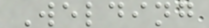Welding
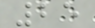25
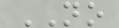NO
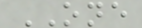ONE
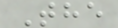The
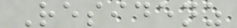Residenz
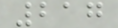217
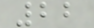22
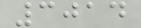3014
